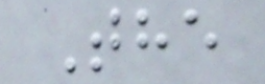The
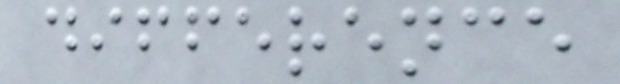difference
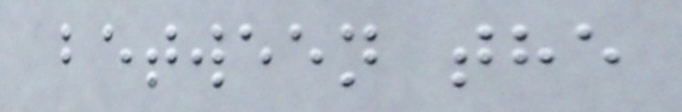between the
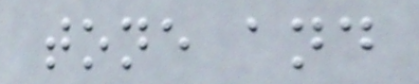tone and
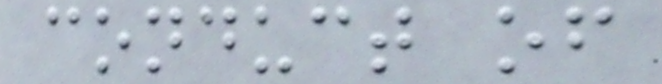conduct of
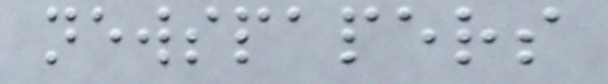newspapers
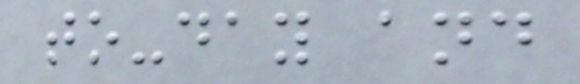to-day and
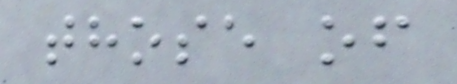those of
